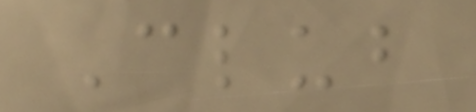Club
